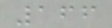166
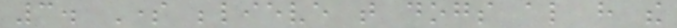3. Some believe that dogs also have the
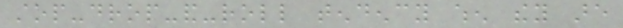stop-drop-and-roll tendency when they are
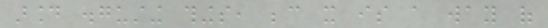around disgusting things, because it is a way of
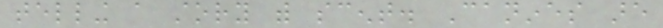telling a story with scent. Canines are
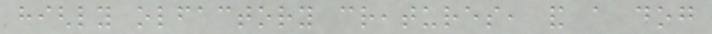highly olfactory creatures, and a dog
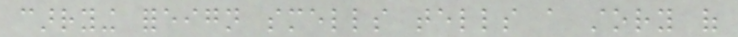carrying foreign smells tells a story of
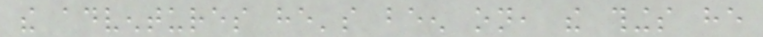the adventures he's been on, the things he
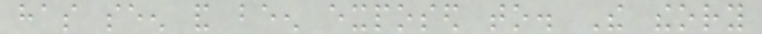has seen and been exposed to. The theory
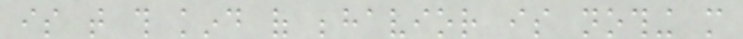is that this kind of behavior is nothing more
